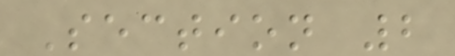Section 2
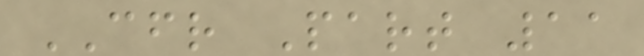CFR Part 11
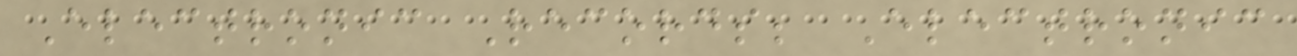Electronic Records; Electronic
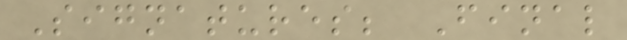Signatures; Final
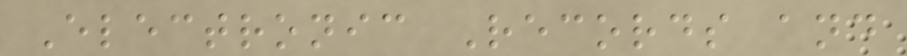Electronic Records and
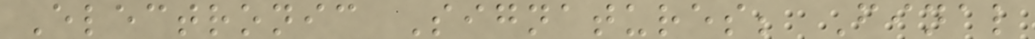Electronic Signatures; Final
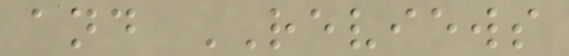and REVIEWS
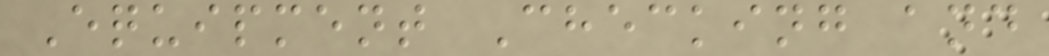Equipment Checking and
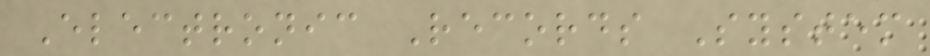Electronic Records System
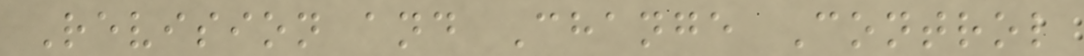Revision and Change Control
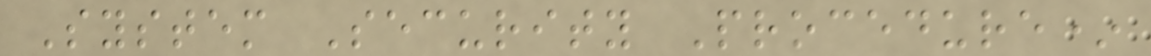System Security Procedure*
